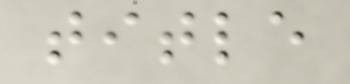title
